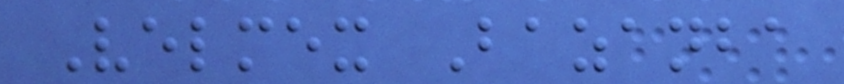Velmex Bazanba
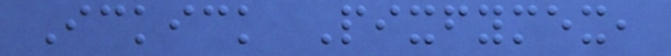Ickick Pixfymex,
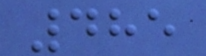485
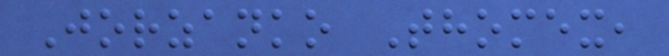Jorzanko Thomex,
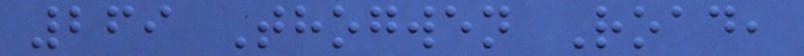269 Thogwen Road,
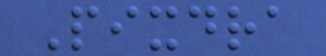Pixdra
